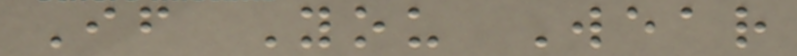If You Wear
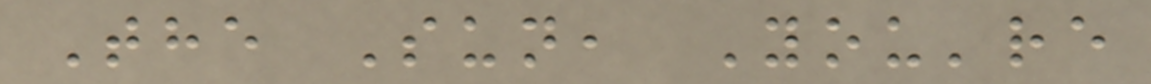The Sun, You're
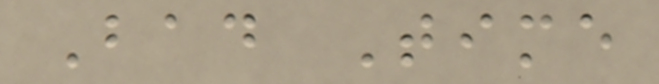Bad Time
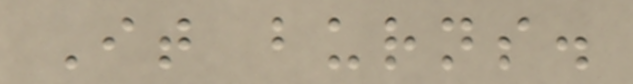It burns.
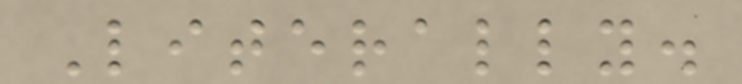Literally.
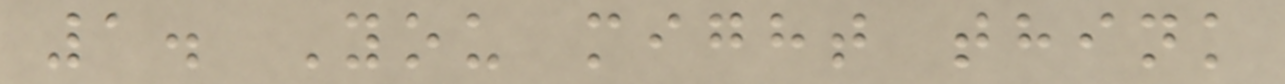1. You might think
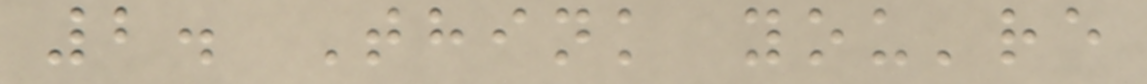2. Think you're
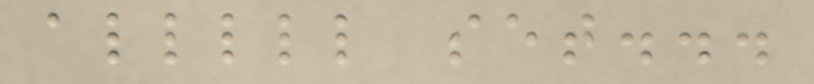alllll set...
